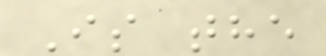Is the
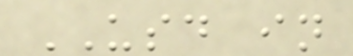USD in
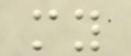my
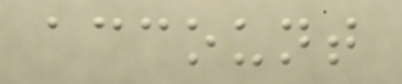account
